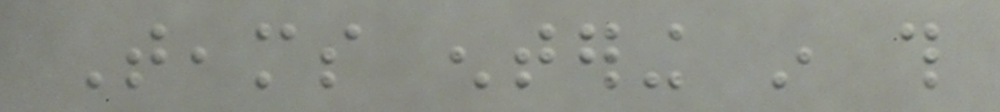Teams entering in this
